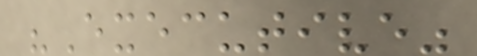"Executive"
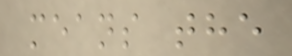means the
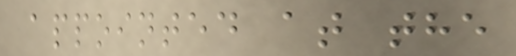appointed at the
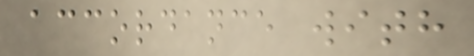accordance with
